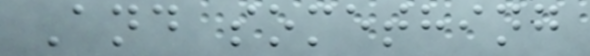And something
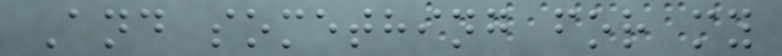And something for my
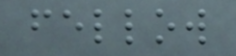fellow
